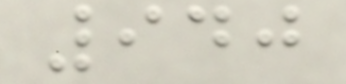940
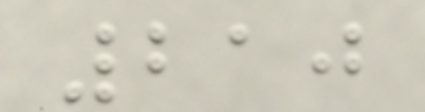210
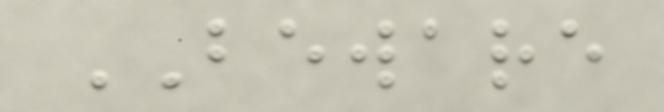BEWARE
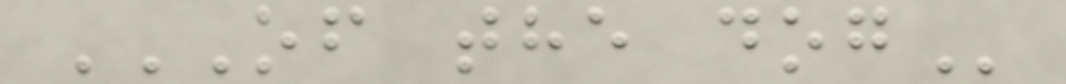OF THE DOG
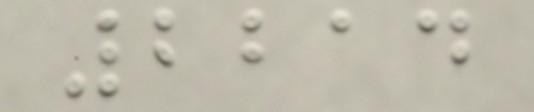2214
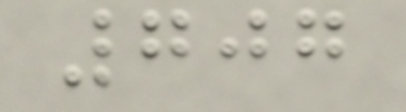707
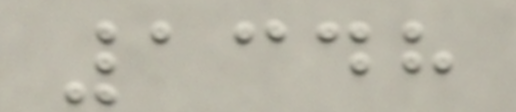1348
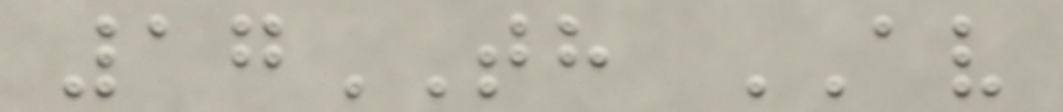17TH AV
